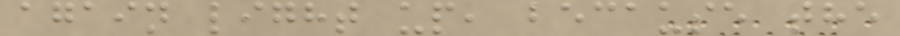again light up, because the
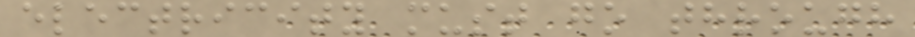electricity must go through
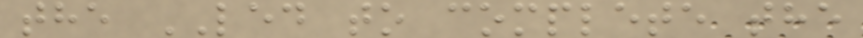the LED to complete the
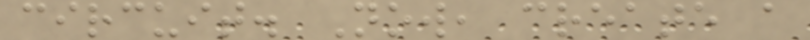circuit. Now, create a
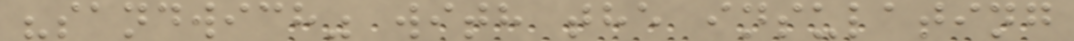"sandwich" with the insulating
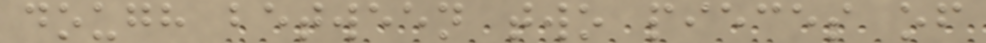dough between two pieces of
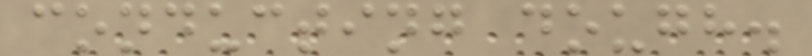conducting dough.
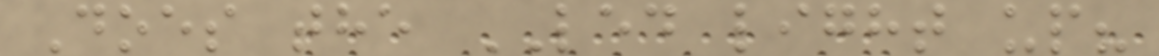Does the LED light up?
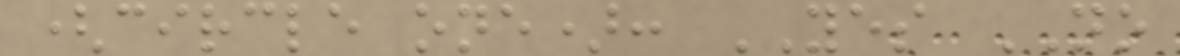(circle one): YES NO
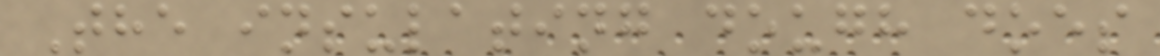The insulating dough does
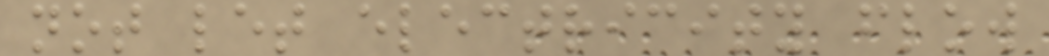not let electricity flow
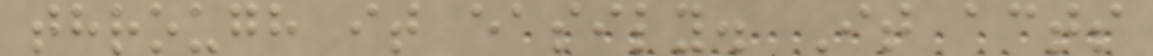through it easily. It acts
